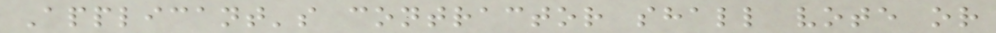Applicant's contractor shall vote or
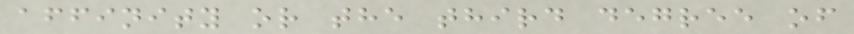affinity or the third degree of
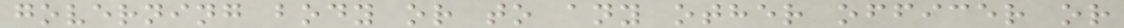governing body or to any other officer or
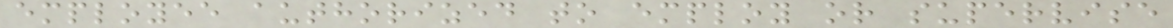employee authorized to employ or supervise
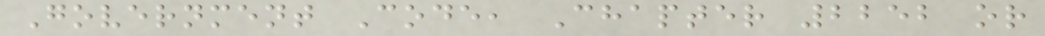Government Code, Chapter 2252 or
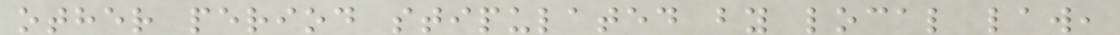other period stipulated by local law,
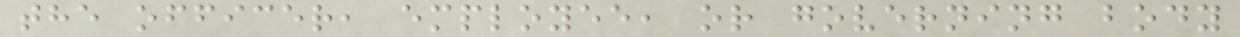the officer, employee, or governing body
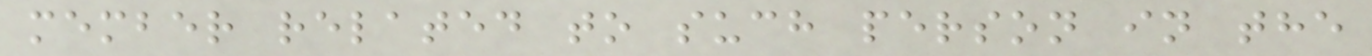member related to such person in the
